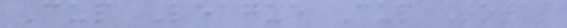Cup League Cup Total
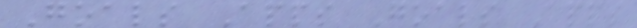Goals Apps Goals Apps
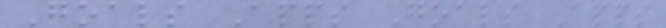Goals Apps Goals Apps
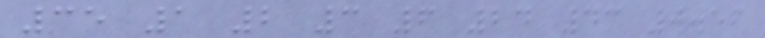35 1 2 3 6 24 43 0.56
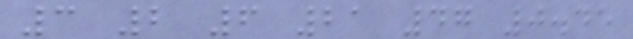3 2 6 21 47 0.45
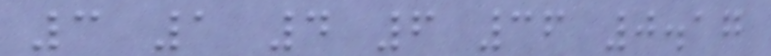3 1 4 6 36 0.17
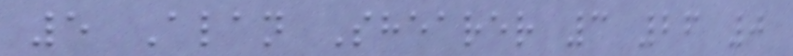5 Alan Shearer 3 26 0
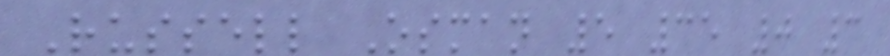Russell Osman 5 35 0 3
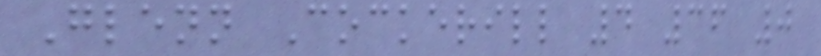Glenn Cockerill 4 36 0
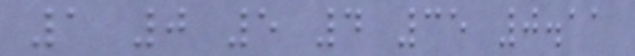1 0 5 4 35 0.11
